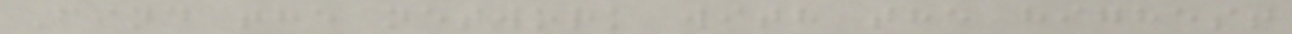Find the network with the highest
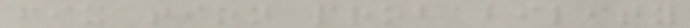fixation probability
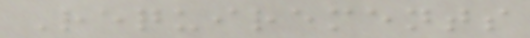Requirements
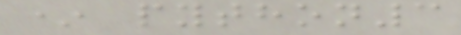* python3
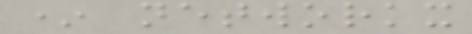* networkx
